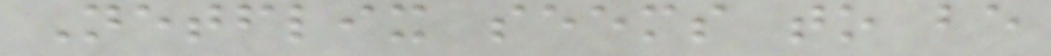Netflix seems to be
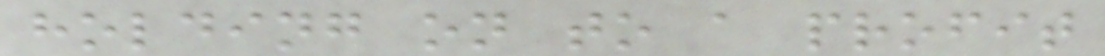holding on to a profit
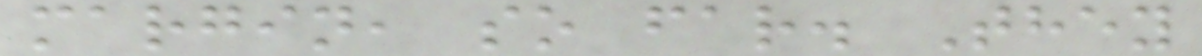margin, so far. They
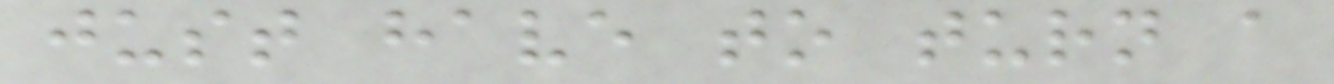just have to turn a
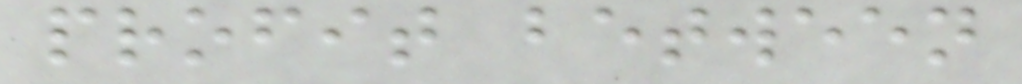profit between
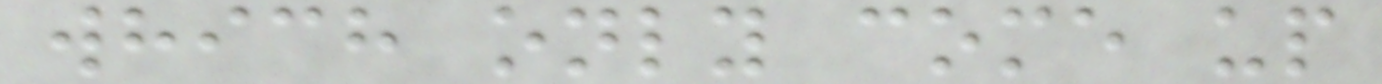which only come up
